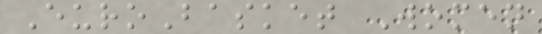EuroBasket Women
